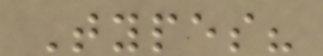Types?
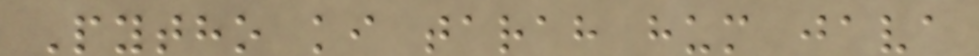Pytho ki tarah hum java
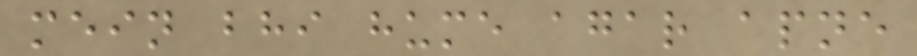mein bhi hume agar apne
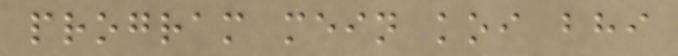program mein koi bhi
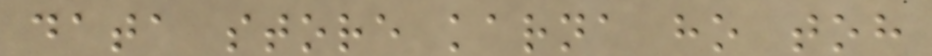data store karna ho toh
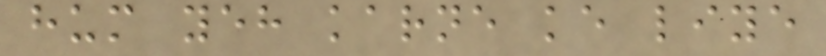hum yeh karne ke liye
